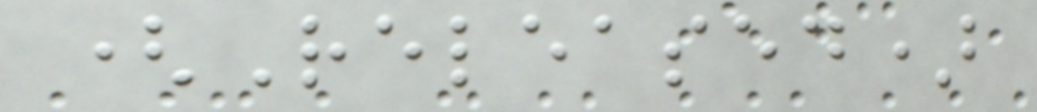(Released)
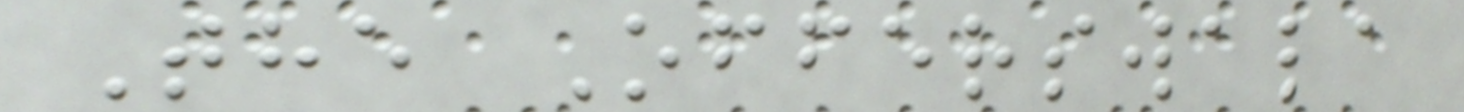The Offerswala
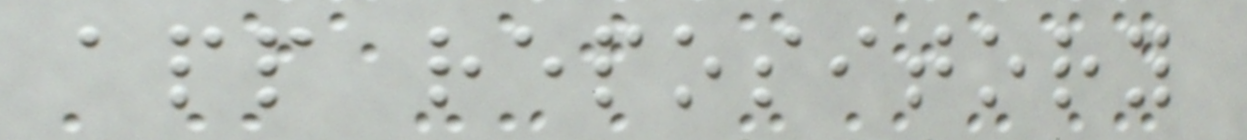app repository
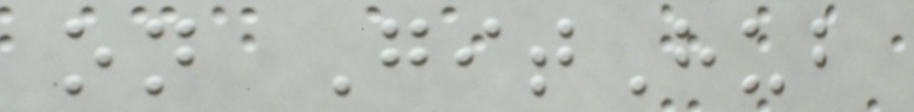on GitHub
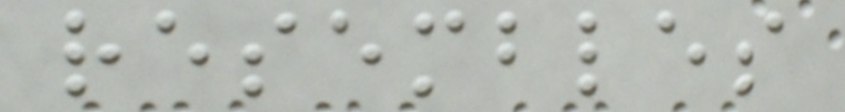resembles
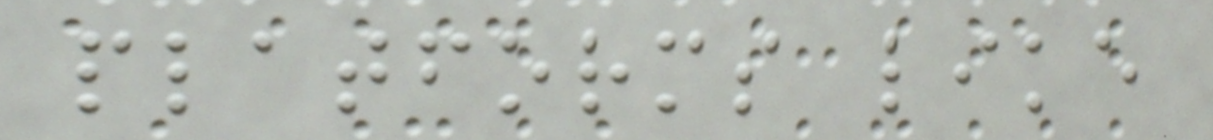platforms like
